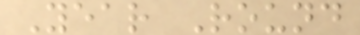Year Round
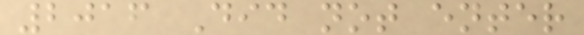2016 Did not enter
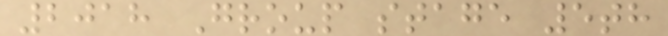2018 Group stage 5th
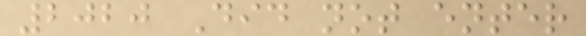2020 Did not enter
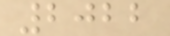2022
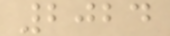2024
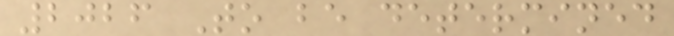2026 To be determined
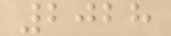2028
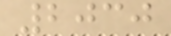2030
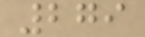279
